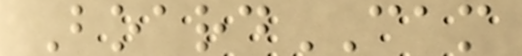BoardCAM
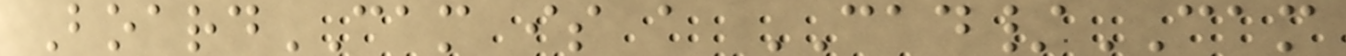BoardCAM is a CAD/CAM
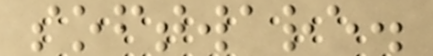software.
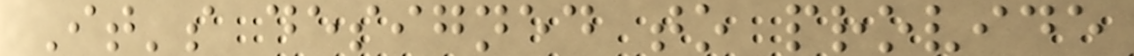It's designed to provide
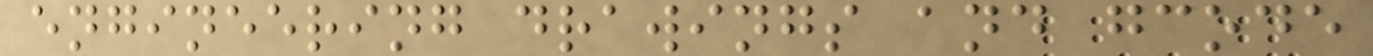engineering drawings and gcode
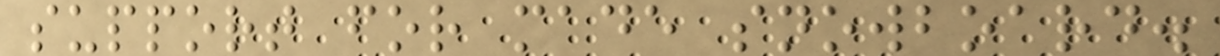support for made snowboard.
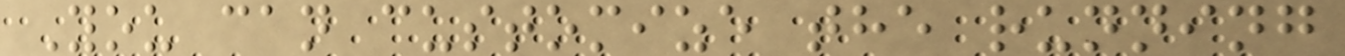You can customize the running
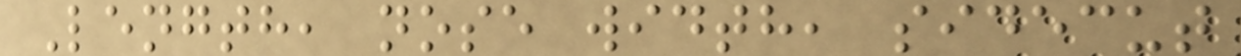Length, nose width, sidecut
